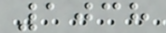1038
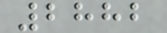2882
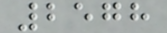2578
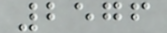2576
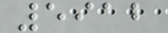5912
